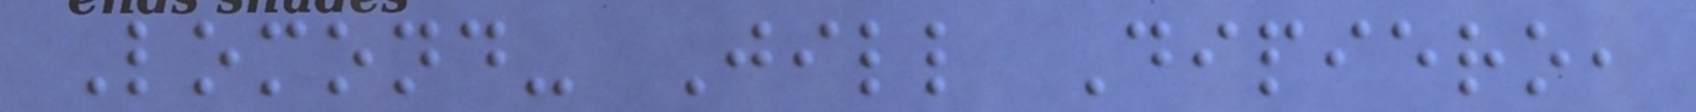Lomond- Jill Dipiero,
